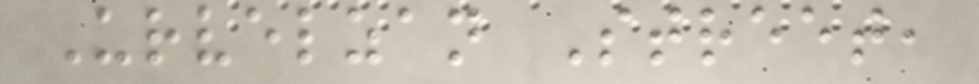Urvelzan Street,
